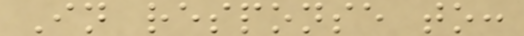In response to:
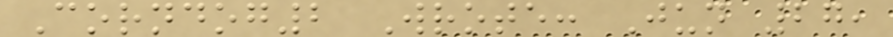Corndog2 Wrote: Jun 27,
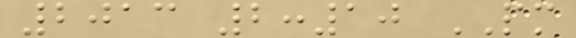2013 2:10 PM
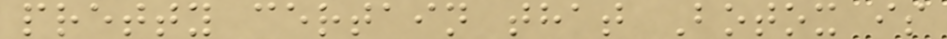pretty certain that Botox is
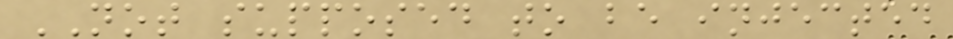NOT supposed to be injected
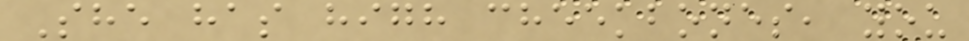She has high cheekbones, you
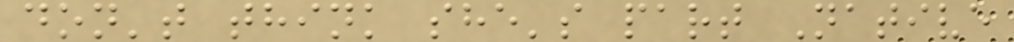don't think she's part Native
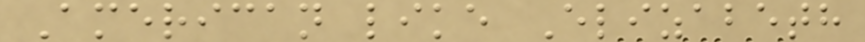American like Elizabeth
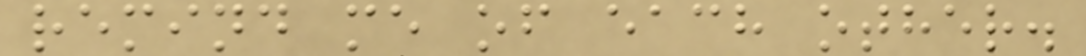remind me of each other.
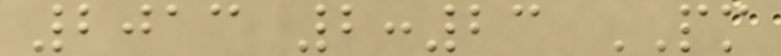2013 2:23 PM
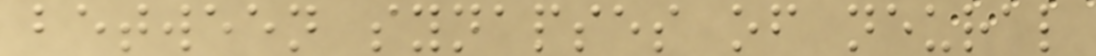between synapses of neural
